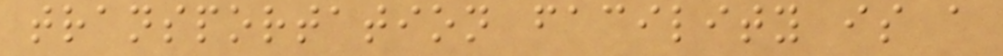transportation facility is a
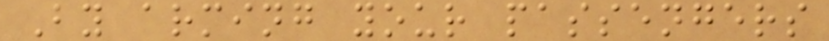By arming your passengers
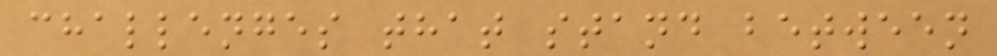challenges that stand between
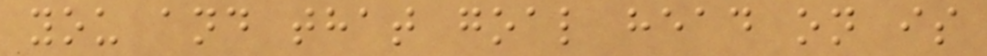you and that goal head on is
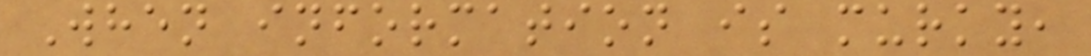When information is murky,
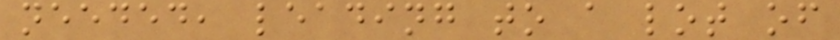needed, leading to a lot of
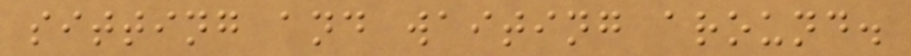sitting and waiting around.
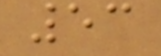53
